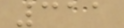311
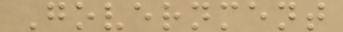Government
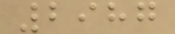2987
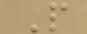P
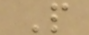P
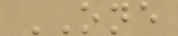ONE
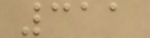311
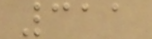311
